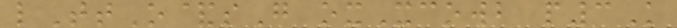lTtO&sG oxXcowb p3K
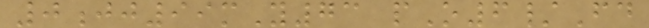0jj99mY73 pO6/Fd
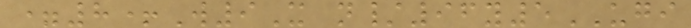=8+W9X n/96y5UGI
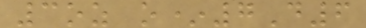3oz o*7D6
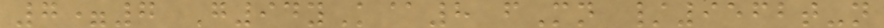7=7 G94yK@8 fMn /9562t-n
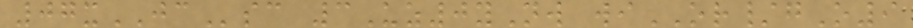07xJCsc 3Uz0yNw wiOR/gO9
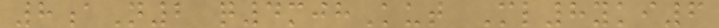8aN2 q4mjhKut Ml8yki6
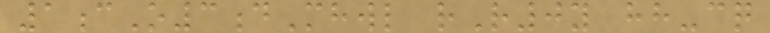1cO3dMhwl rR0y hh-cq
